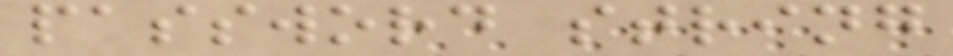password string
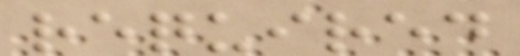required
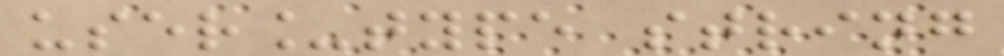user_type string
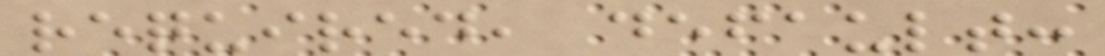required, default:
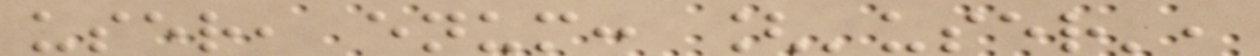user, enum: ['user',
